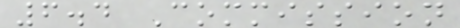6.4 Commission
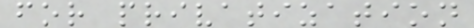for privatization
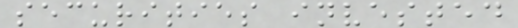securities invested
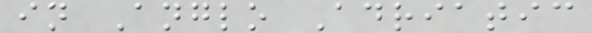in Anglo Adriatic
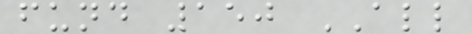fund 150 ALL
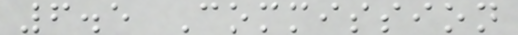6.5 Commission
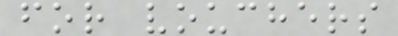for vouchers
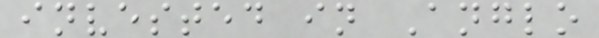invested in Anglo
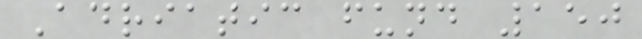Adriatic fund 150
